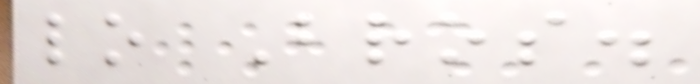lo Bros.
